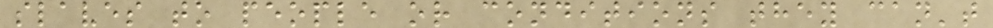slaves to people or conditions they can't
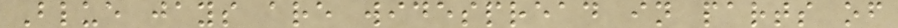Blue jays are widespread in parts of
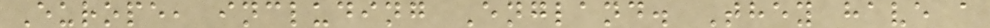Europe, including England. They have a
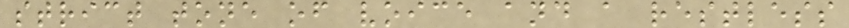strict tone of voice and a restless
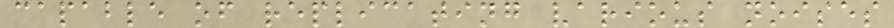capable of replicating various noises
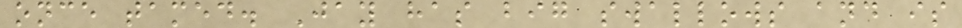once tamed. Jay has big swallows and is
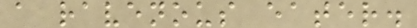a ravenous eater.
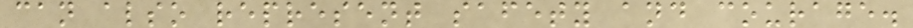can also represent safety and courage.
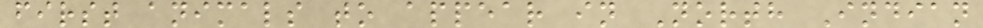first animals to appear in North Indian
